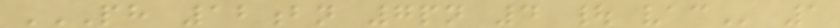PH 12BN 7PN 4 | VAC 1
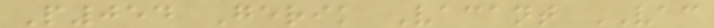P054 Gerik Vacant VAC
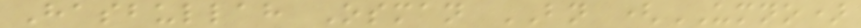Hasbullah Osman BN (UMNO)
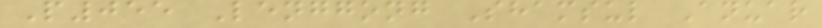P055 Lenggong Shamsul Anuar
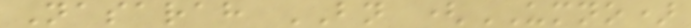Nasarah BN (UMNO)
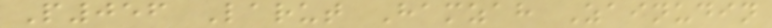P056 Larut Hamzah Zainudin
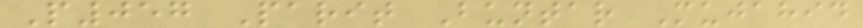P057 Parit Buntar Mujahid
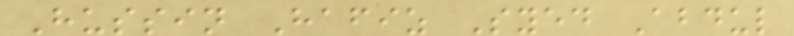Hussin Hafiz Syed Abdul
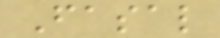Fasal
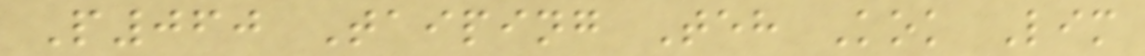P060 Taiping Teh Kok Lim
